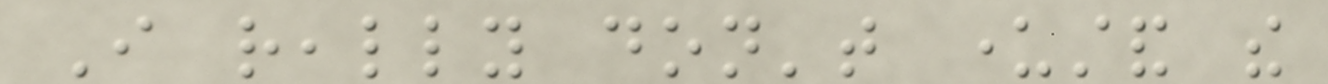I really don't understand the
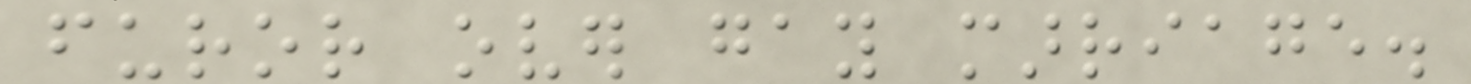furor over gay marriage.
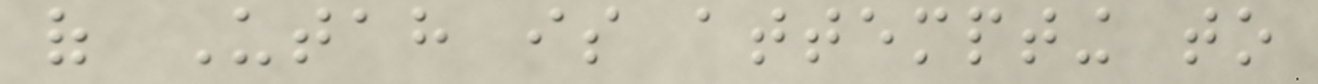of Utah is attempting to
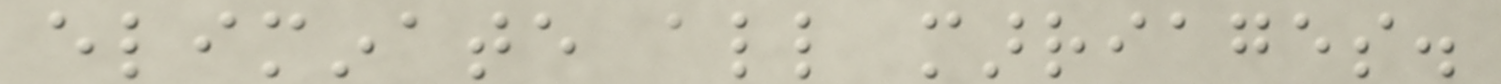eliminate all marriages.
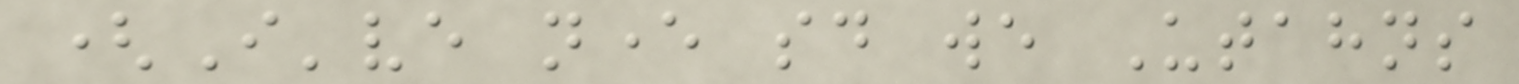(I've never said we Utahns
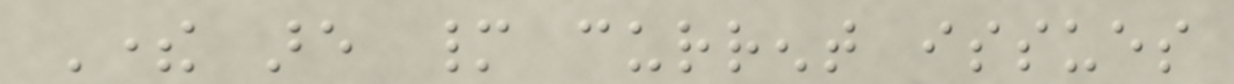There are many current issues
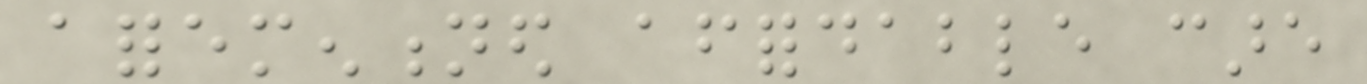aforementioned affordable care
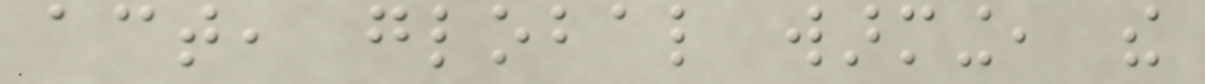act, global warming, the
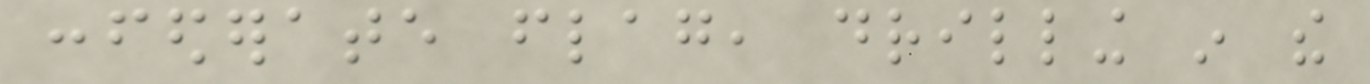confederate flag, drilling in the
